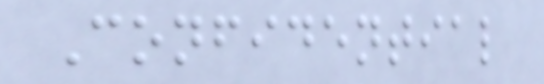Confidential
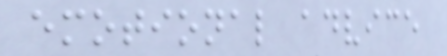emotional advice
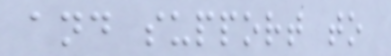and support to
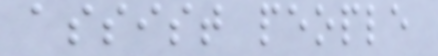assist people
